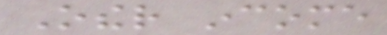Other income
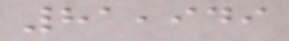81,949
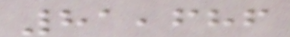81,686
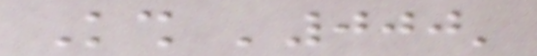Ksh '000'
